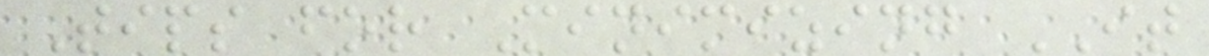Tips for Minimizing IT
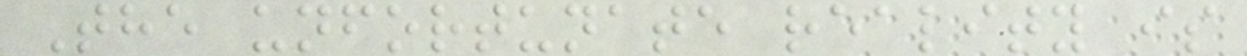The unfortunate reality is
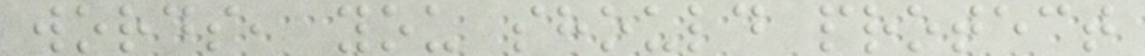words, you should protect
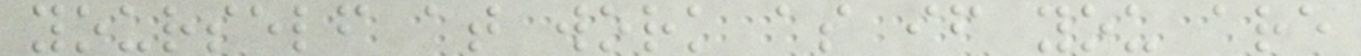yourself at work as if you are
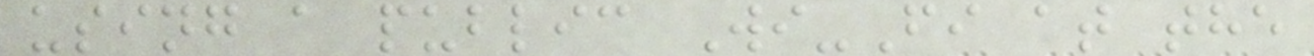using a public Wi-Fi at the
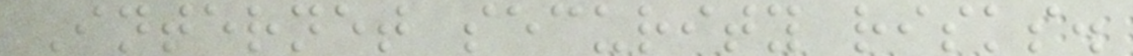Internet security risks.
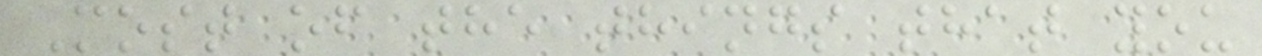Most of the things that you
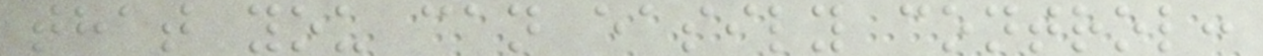that you can easily control:
